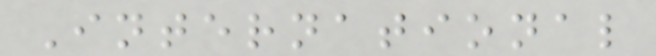International
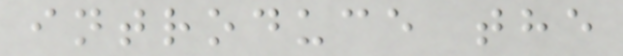introduce the
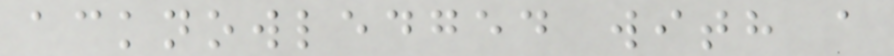acknowledged with a
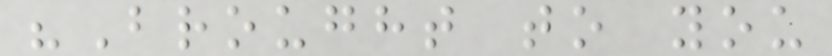"Brought to you
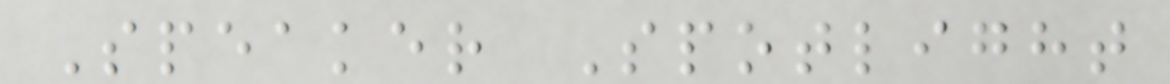Speaker Spotlight
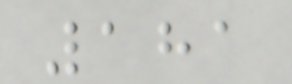181
